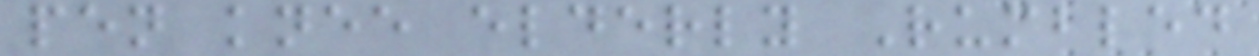pen knee elderly Rumbled
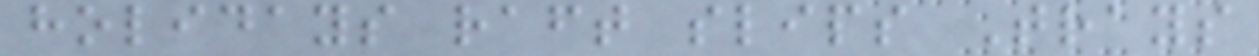holidays raft slips Trays
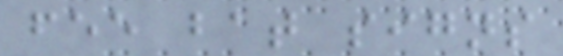fee bat signs
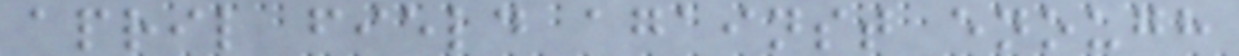april field against enough
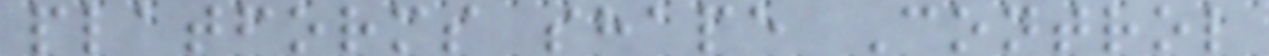platforms shape Control
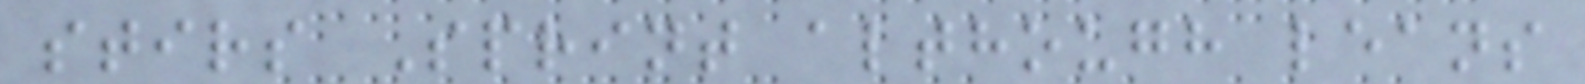stirs Sprint although leans
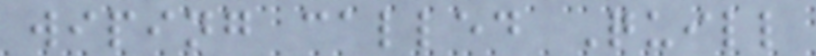wiping called Quill
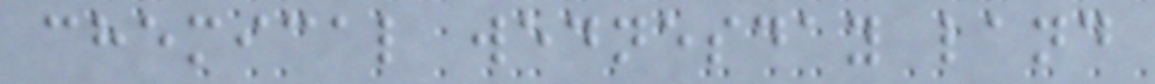chemical wednesday land
